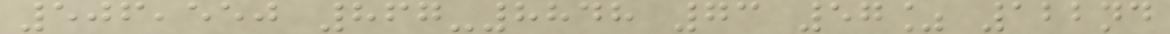506,550 867-8848 73 57% 122nd
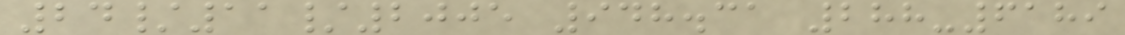24/11/2005 948.31 288-6189
